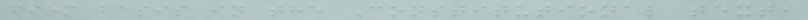firm basis in the Constitutional text,
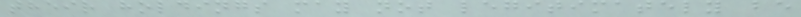their holdings may not legitimately be
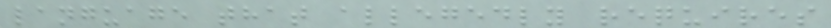language that allegedly requires
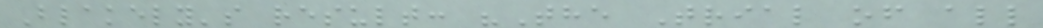Blakely's result: "The Trial of all
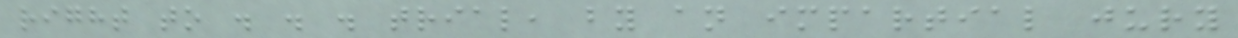right to . . . trial, by an impartial jury
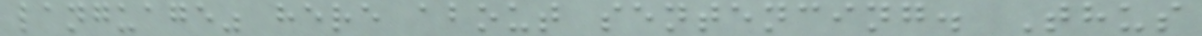language" here about sentencing. Thus
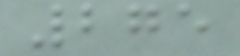275
